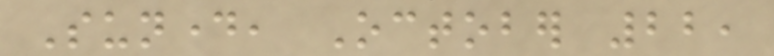Sunday, October 22,
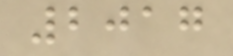2017
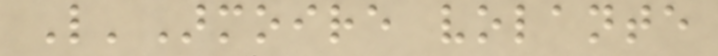L'Armoire volante
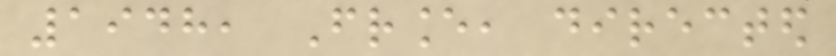1948, France, directed
